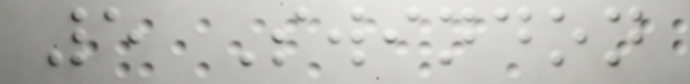5 Swindon
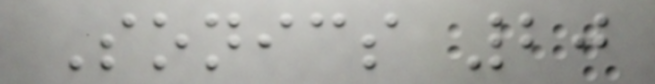Sonics 20
